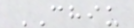CHIU
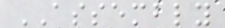ASSEMBLY
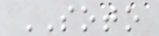SOTO
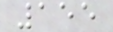155
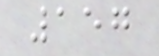157
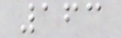163
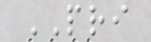PRI
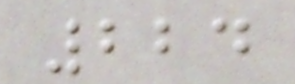224
